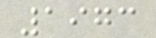1973
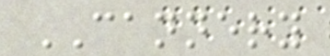CANNERY
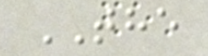THE
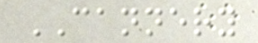CANNERY
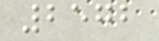2572
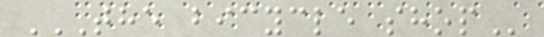THE BICYCLE SHOP
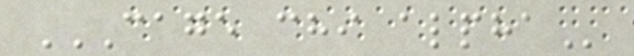CAGE CHI ALPHA
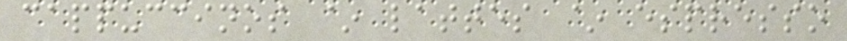cappuccinos ~ lattes ~ espresso
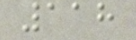118
